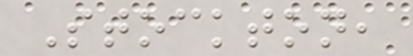Stockton,
